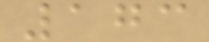173
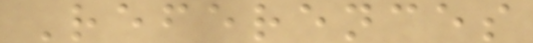References
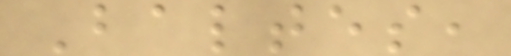Baltes,
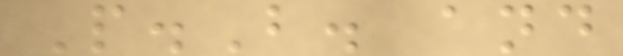P.B. and
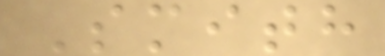Smith
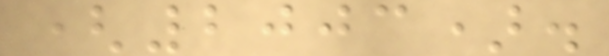(2003).
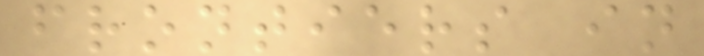frontiers in
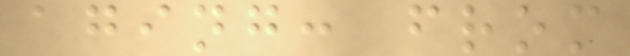aging: from
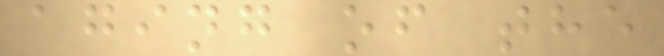aging of the
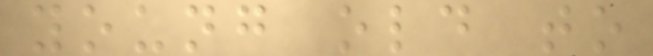young old to
